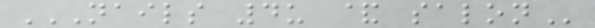NAILS 4U & SALON
